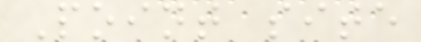Point site
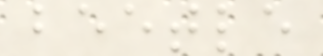beetle
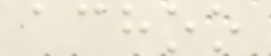achoo
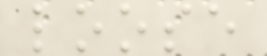loose
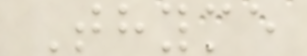Thyme
